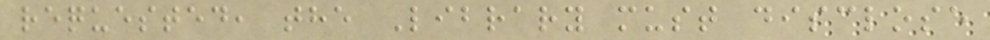requested, the Library must disclose
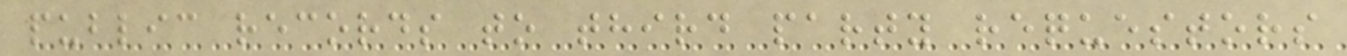public records to third party requestors
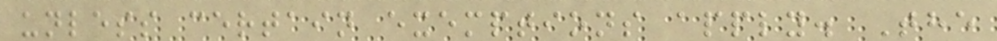unless certain exemptions apply. The
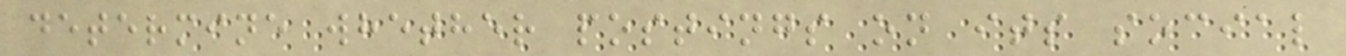determine whether postings on its social
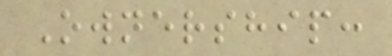Ownership:
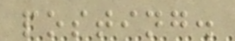posting.
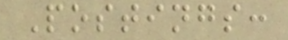Postings:
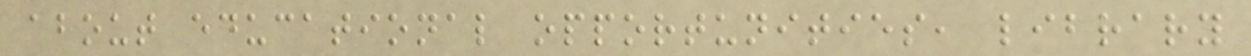about educational opportunities, library
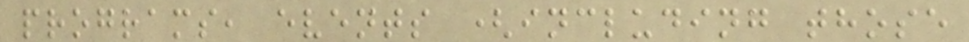programs, events (including those
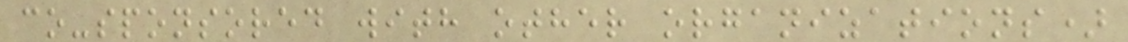co-sponsored with other organizations)
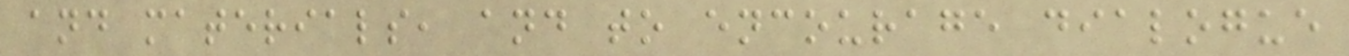and materials, and to encourage dialogue
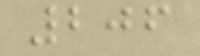206
